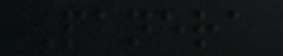Panera
